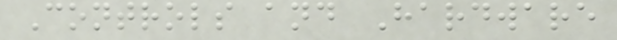Controls and Hardware
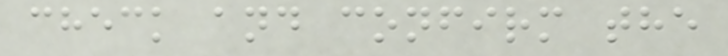check and confirm the
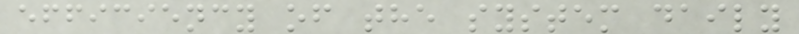efficiency of the system daily
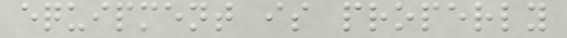equipment is properly
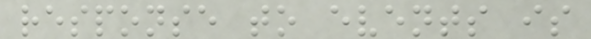response to events is
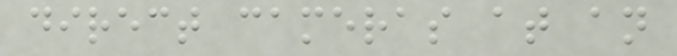direct cameras at an
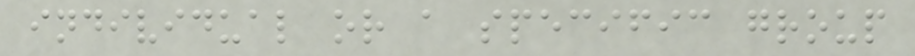individual or a specific group
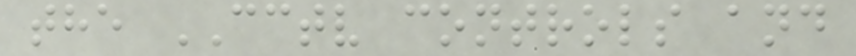the CCTV controls and
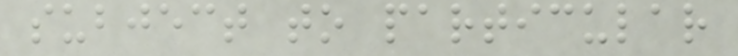subject to particular
